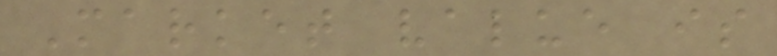Market value is
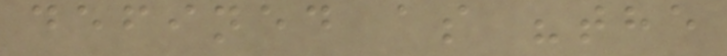defined as "the
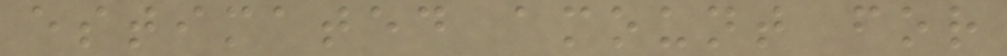estimated amount for
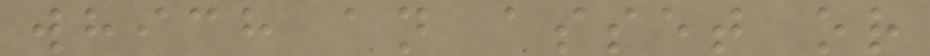which an asset or
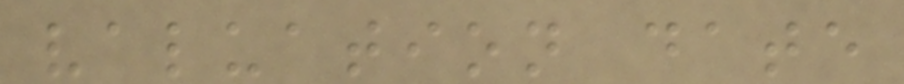valuation date
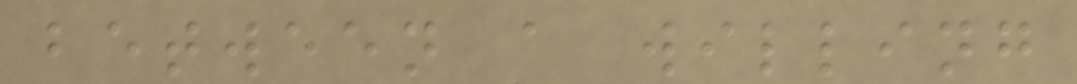between a willing
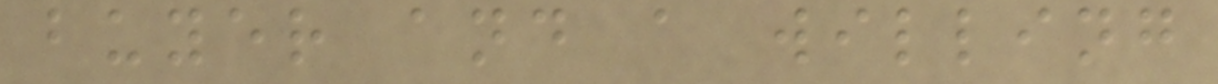buyer and a willing
